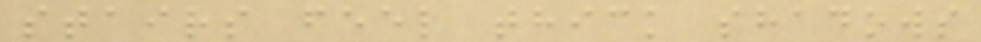stairs feel thick shadows
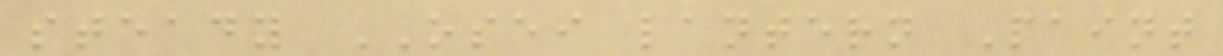steady OSEI lantern Paint
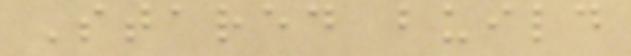Stared build
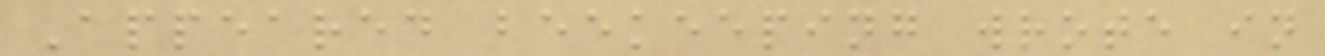Appeared beekeeping wrote in
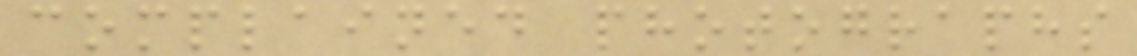complained photographs
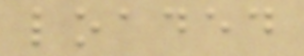loaded
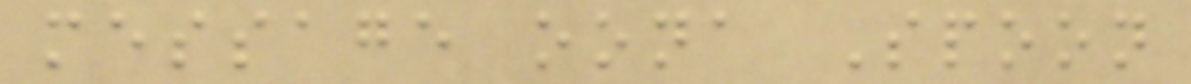message oona Spoon
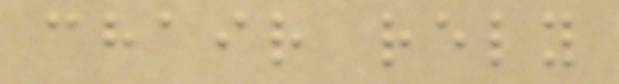chair rely
